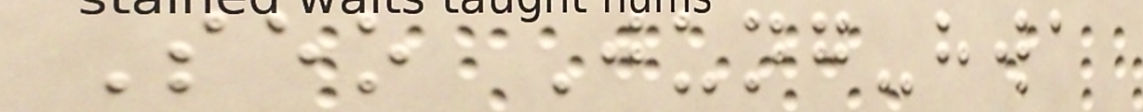Seo Jung-hwa
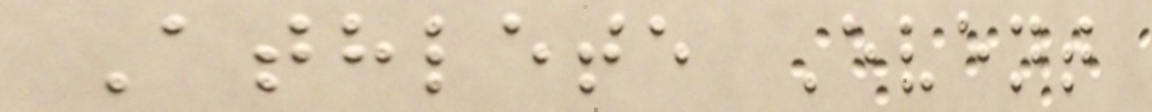Athlete Event
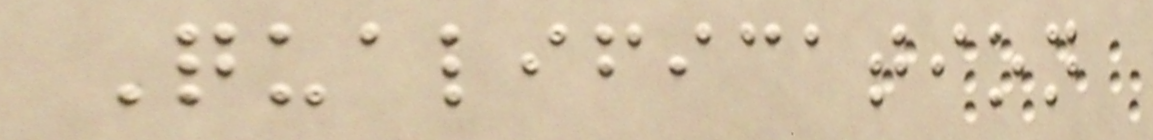Qualification
